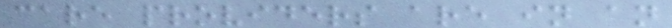care providers are in an
